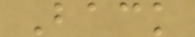Back
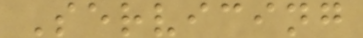Servicing
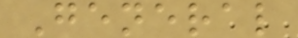General
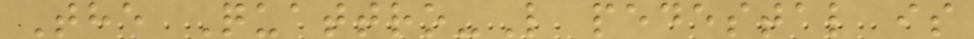The Quattro-L pedestal is
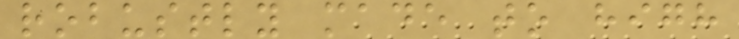robustly made to high
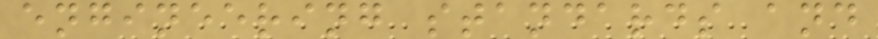engineering standards and
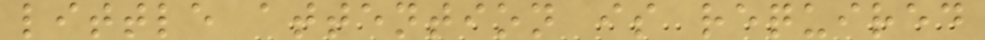little attention is required
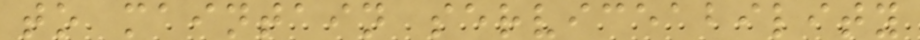to maintain serviceability
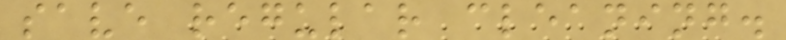save regular cleaning.
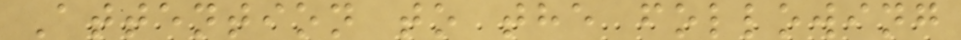Attention to the following
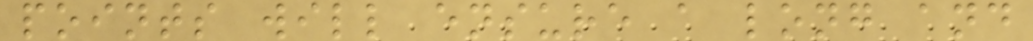points will ensure a long and
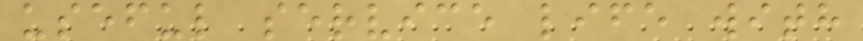useful service life with
